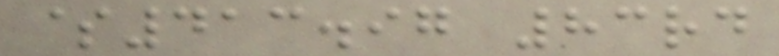$413.97 83rd
